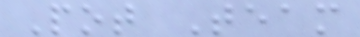Pot Team
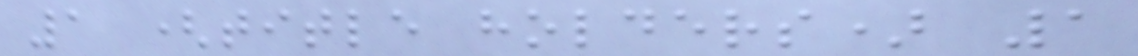1 (title holders) 1
